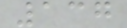137
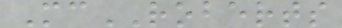McROBERTS
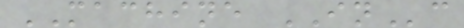MACHINE INc
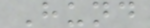Hund
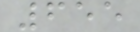655
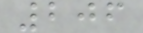206
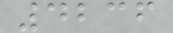4236
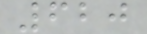620
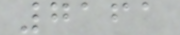7161
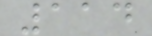114
